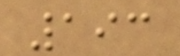193
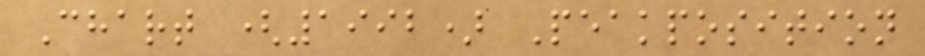Chart (1992) Peakposition
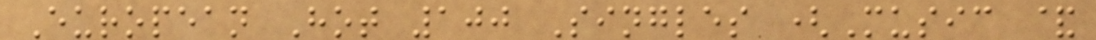European Hot 100 Singles (Music &
